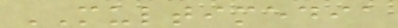MULTIMEDIA
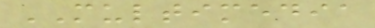MULTIMEDIA
